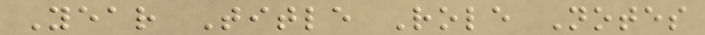Year Title Role Notes
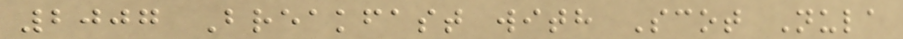2007 Breakfast with Scot Nula
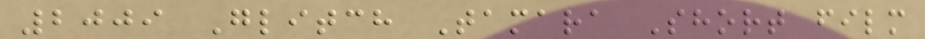2009 Glitch Tamara Short film
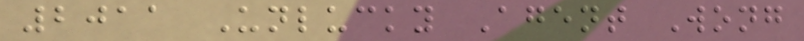2011 Unlucky Agent Wong
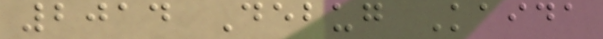2014 Debug Kaida
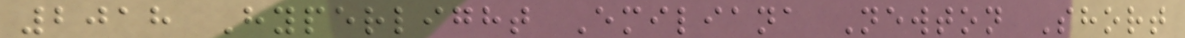2018 Hyperlight Emiliana Newton Short
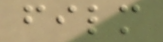film
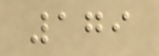179
